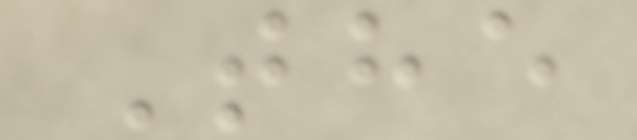The
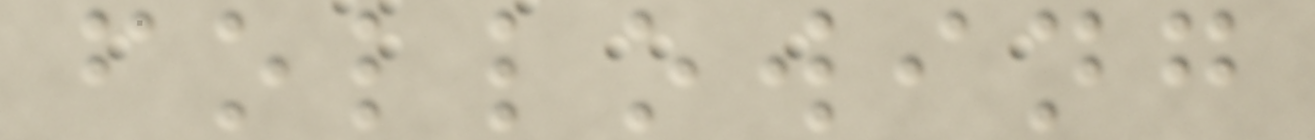following
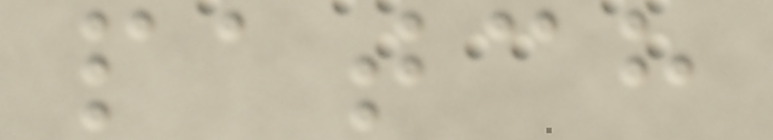patch
